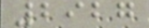2927
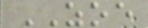ZOE
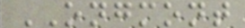ONGMONT
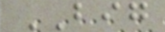BIG
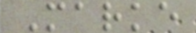Marke
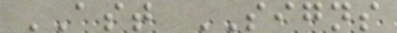AST SIGNS
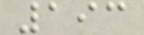193
